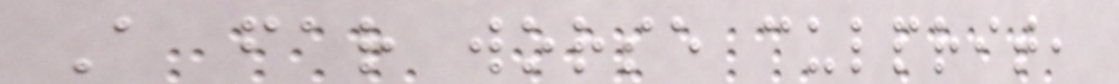A far worse culprit,
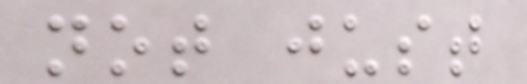not just
